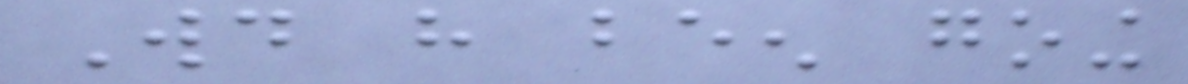Would have been going
